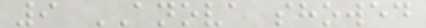9 ANOVA showed
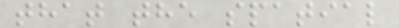that the spatial
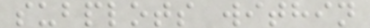subplots within
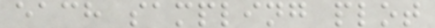each sampling plot
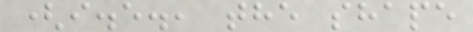(i.e., the shape
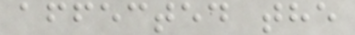affected the
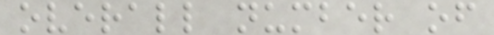overall number of
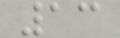13
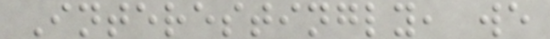Interestingly, we
